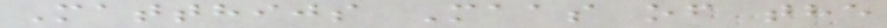Matthijs Maas of the
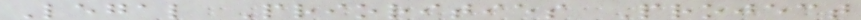Legal Priorities Project
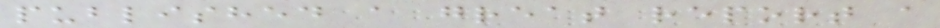published a great report a
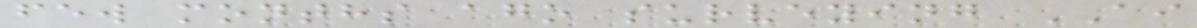few months ago surveying AI
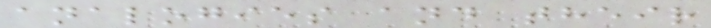analogies and their
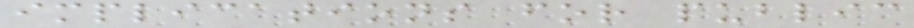implications for public
